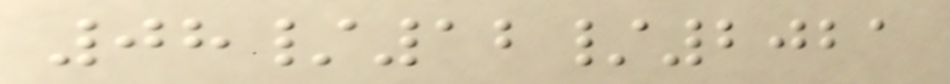08/12/2021
